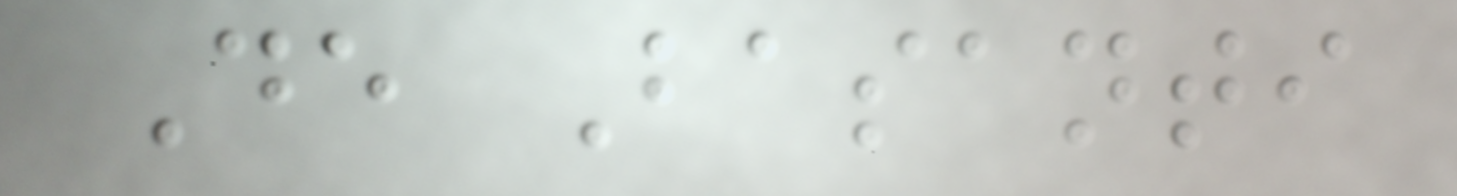De Basanti
